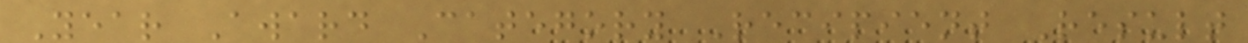Year Award Category Recipient Result
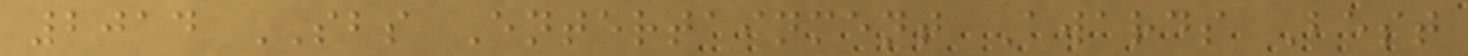2014 SBS Entertainment Awards Best
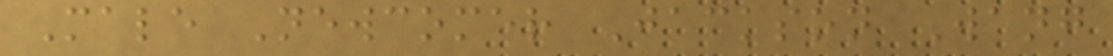Male Newcomer Jackson Wang
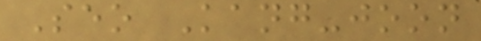Seo Kang-joon
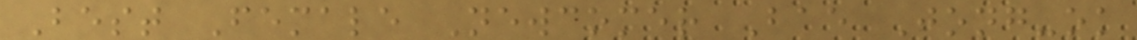Best Female Newcomer Bae Jong-ok
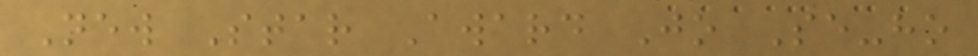New Star Award Jo Se-ho
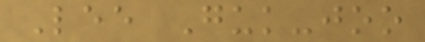Lee Guk-joo
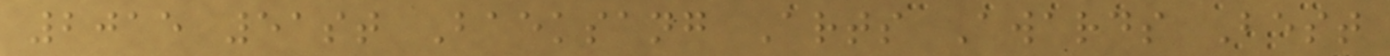2015 51st Baeksang Arts Awards Best
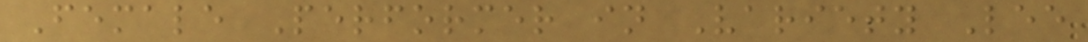Female Performer in Variety Lee
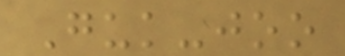Guk-joo
